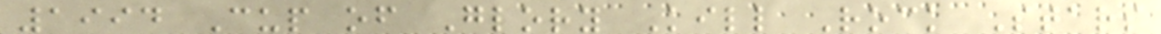1994 Cup of Glory Kill Rock Stars
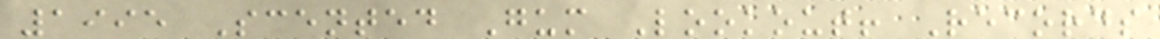1995 Scented Gum Lookout! Records
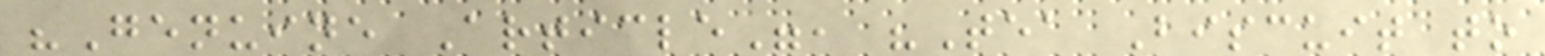"Genuine Article", "Tea Biscuit to
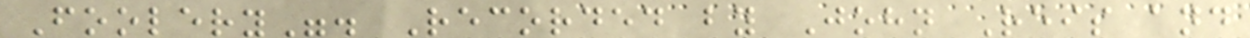Foolery". Recorded by John Reis and
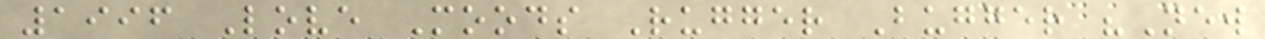1996 Love Moods Rugger Bugger "New
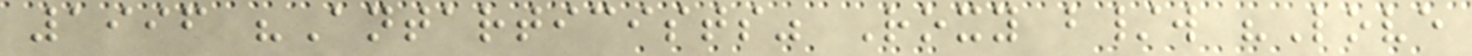1996 "Antarticists" Roxy b/w "Love
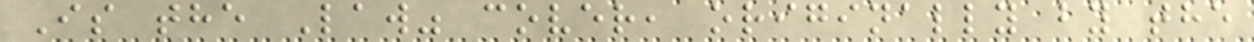Is the Law" cover, originally by the
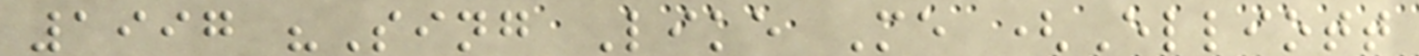1997 "Sing Like Me (Elliott
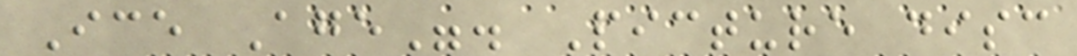Ice Age". Picture disc
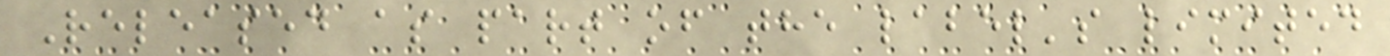Released as part of the label's limited
